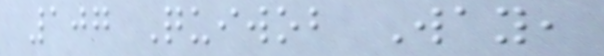107 Quiwob Way,
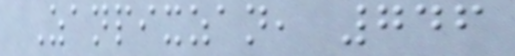Zanpixzan, 746
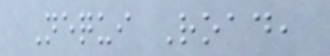Nequi Road,
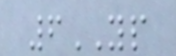6YP
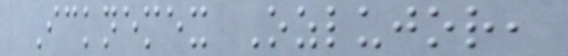Icknemex Ozlujor,
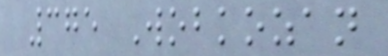375 Wobkozan
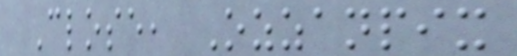Close, Ozzanpix
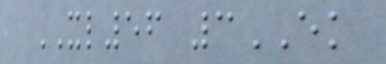XL56 3EK
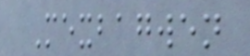Mexbagwen
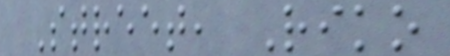Street, Riko
